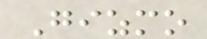Gizmo
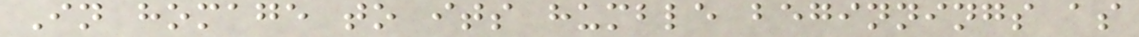In homage to its humble beginnings as
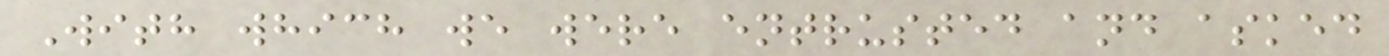With which we were entrusted and asked
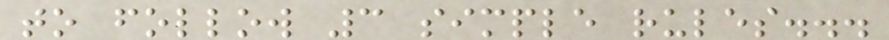to follow 3 simple rules...
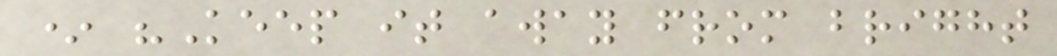* "Keep it away from bright
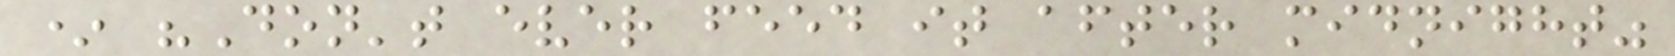* "Don't ever feed it after midnight"
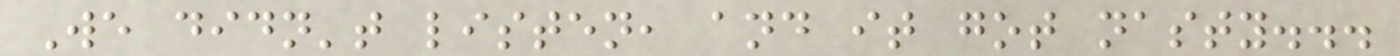We didn't listen, and it got nasty...
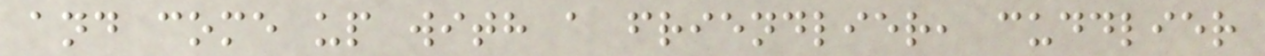and come up with a friendlier, cuddlier
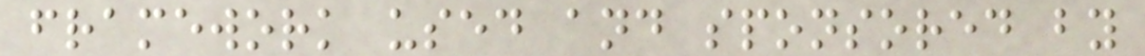framework used and sponsored by
